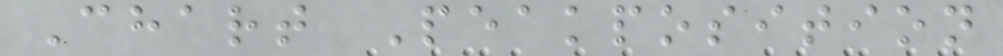Chart Peakposition
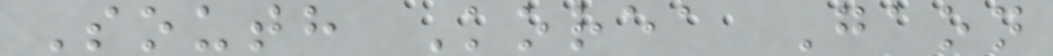South Korea Gaon
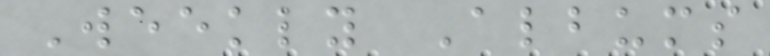Weekly Albums
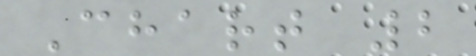Chart 2
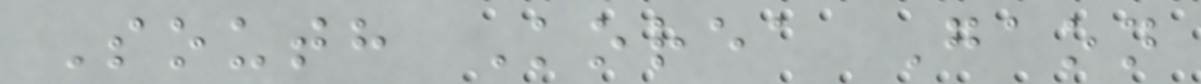South Korea Gaon
